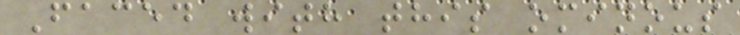Faced with this ominous
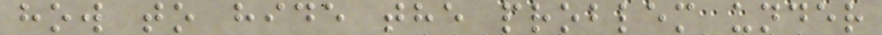how to hide the problem under
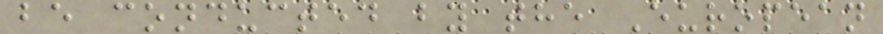be conducted by the European
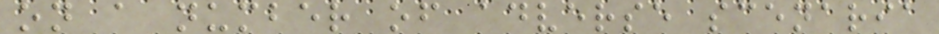on a number of adverse scenaria
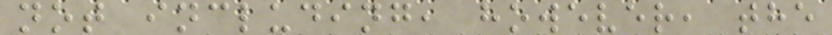not including, however, the
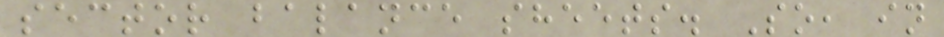sector balance sheets. So, in
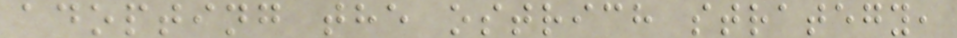adopting the ostrich strategy,
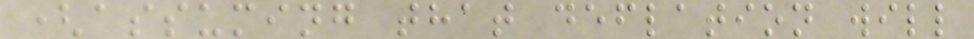(assuming that deflation will
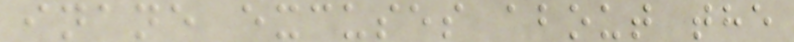inane excuses about the
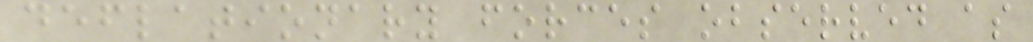deflationary forces observed as
